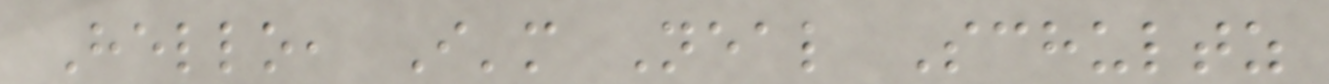Hello, I'm Neal Schultz
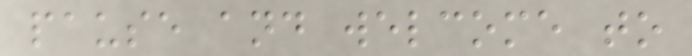pause and welcome to
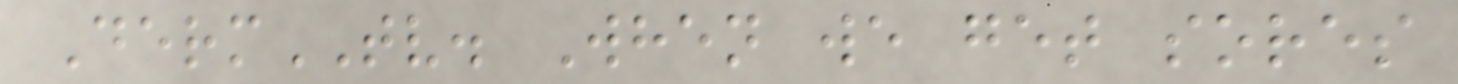DermTV. When we get sores
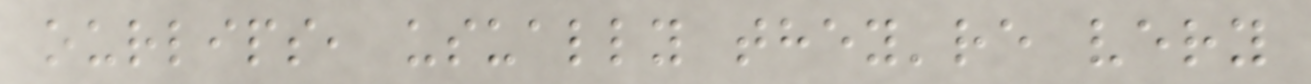ourlips, usually they're very
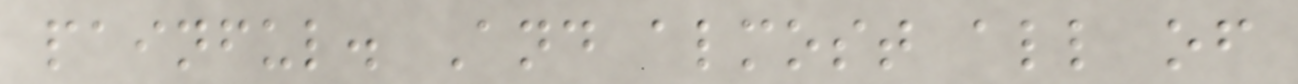painful. And almost all of
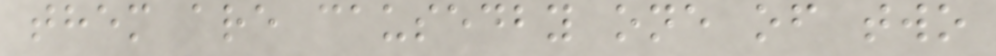them are causedby one of two
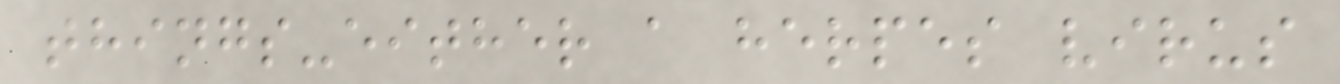things-either a herpes virus
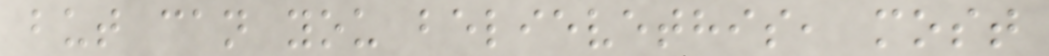but can you believethis, most
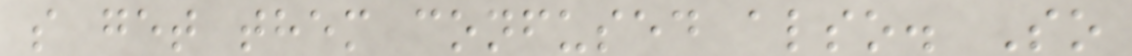s get them confused also. So
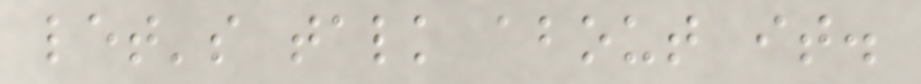let's talk about it.
